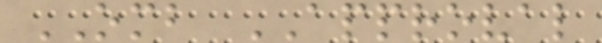OMB APPROVAL
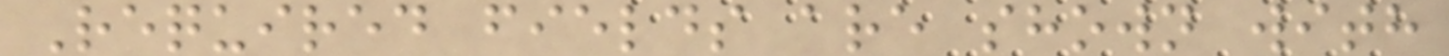Required fields are shown with
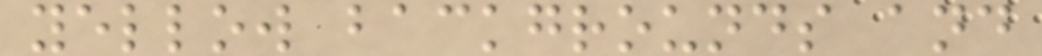yellow backgrounds and
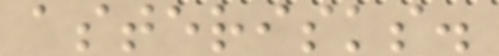asterisks.
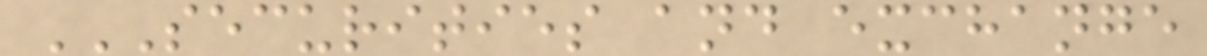SECURITIES AND EXCHANGE
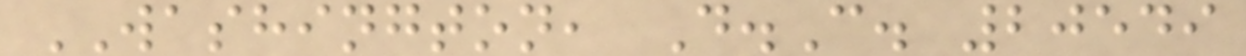WASHINGTON, D.C. 20549
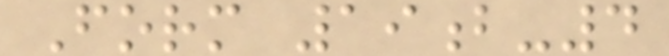Form 19b-4
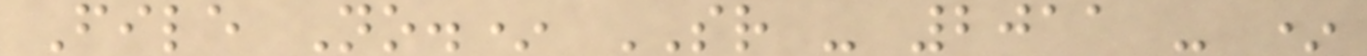File No.* SR - 2011 - *
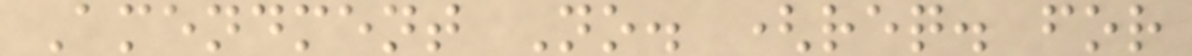Amendment No. (req. for
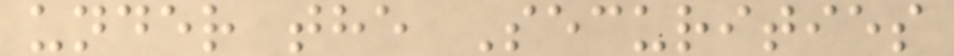under the Securities
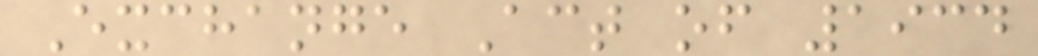Exchange Act of 1934
